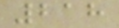218
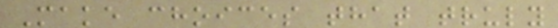Make choices that truly
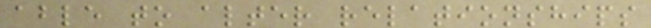able to alter relationships
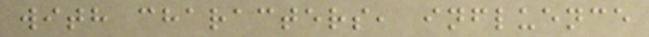with characters, influence
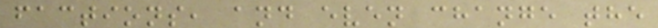factions, and even change the
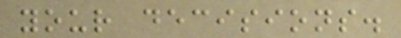your decisions.
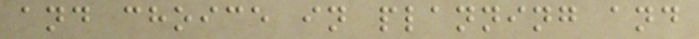and choice in planning and
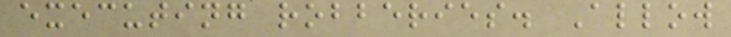executing robberies. Allow
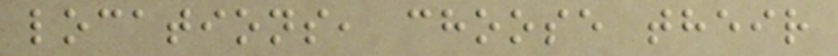locations, choose their
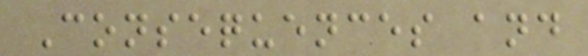Consequences and
